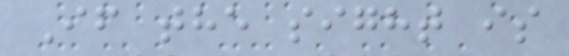If the sight is
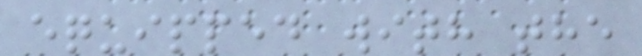equipped with the
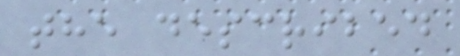the described
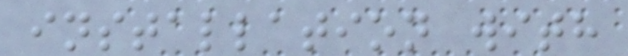installation with
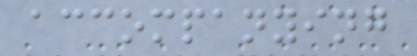accompanying
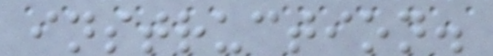instruction.
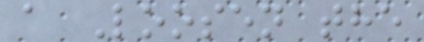a Loosen the
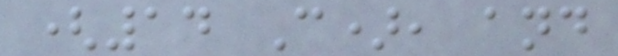(14 C), and
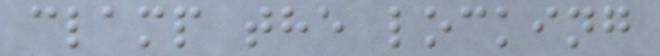clamp the locking
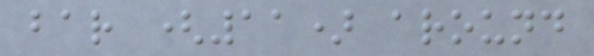bar (11) around
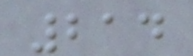214
